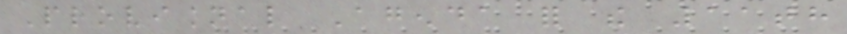Provisional Agenda for the 11th
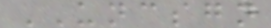UNCSGN
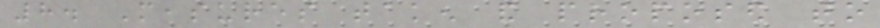8. Measures taken and proposed to
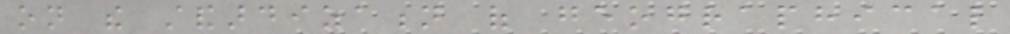on the standardization of geographical
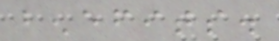benefits.
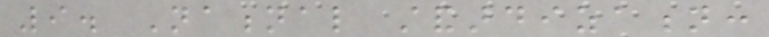9. National standardization:
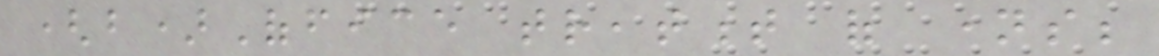(b)Office treatment of names;
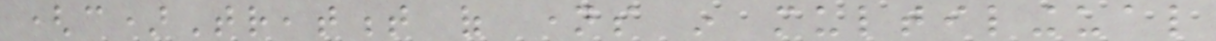(c)Treatment of names in multilingual
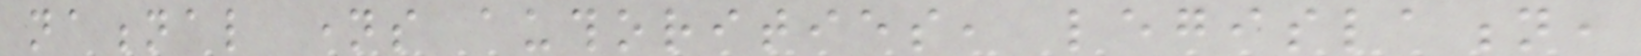national names authorities, legislation,
